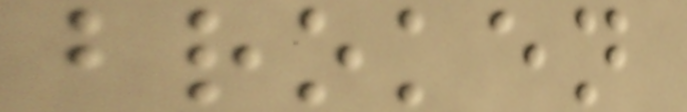broken
